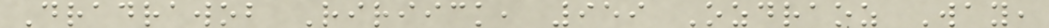Dradrawob Ririick, 959 Ozdraoz Way,
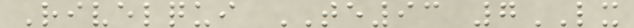Rivelqui TE93 7LX
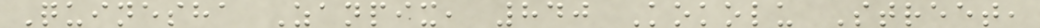Quinesha Zanpix, 840 Kokolu Street,
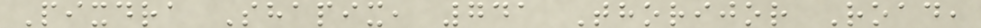Pixdra Shapix, 741 Thorijor Road,
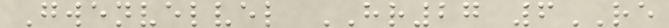Gwenvelvel HR27 6RE
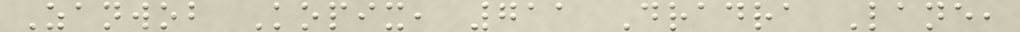Zanwob Kopix, 711 Dradra Lane,
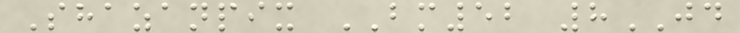Shazanpix BM52 8JD
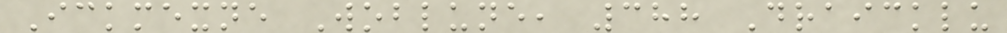Ickmexne Woblune, 388 Draicklu
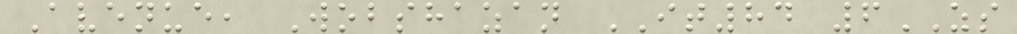Avenue, Wobshazan IT84 6ZS
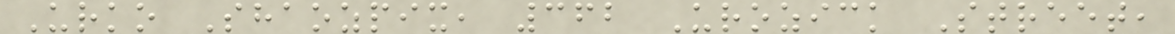Urko Shaozpix, 362 Urozick Street,
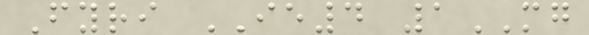Fyri IE4 1MG
